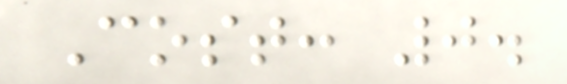Cost: 0.
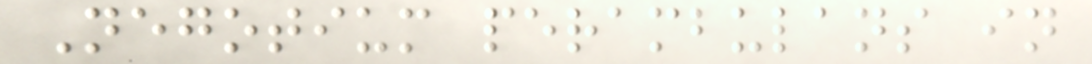Negotium perambulans in
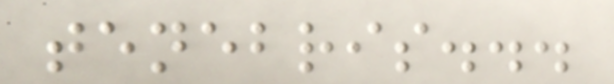tenebris...
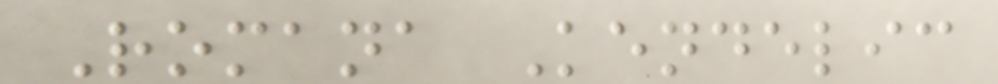Romana Kendelic
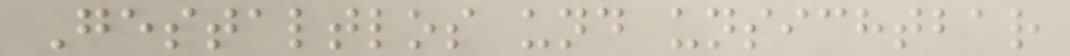Gestaltlos und unsichtbar
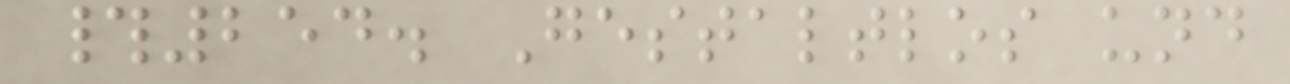#254. Gestaltlos und
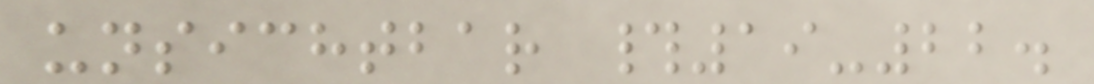unsichtbar #19-22.
